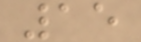15
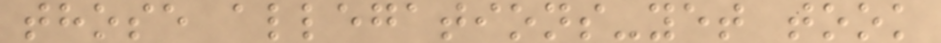those allegations-yet took
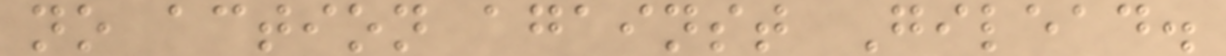no action against Gilead.
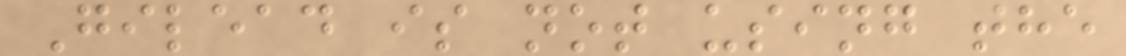Gilead is not using the
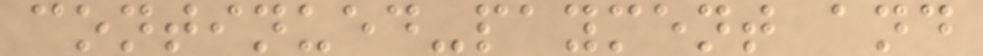continued-payment and
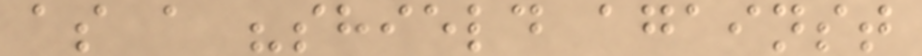as a "shield against
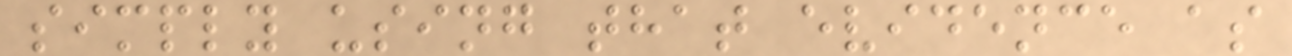simply using that evidence as
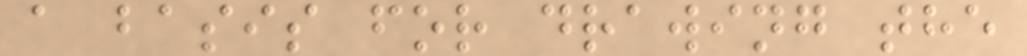a basis for drawing the
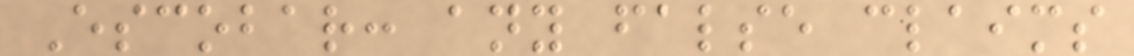Escobar: any false claims
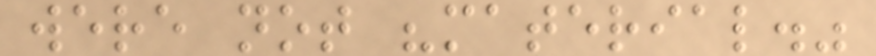were not "material."
